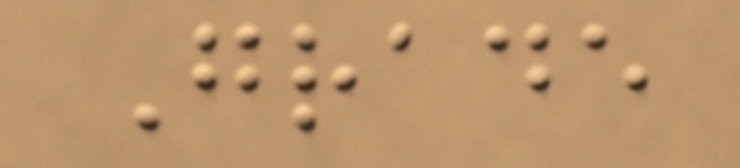Grade
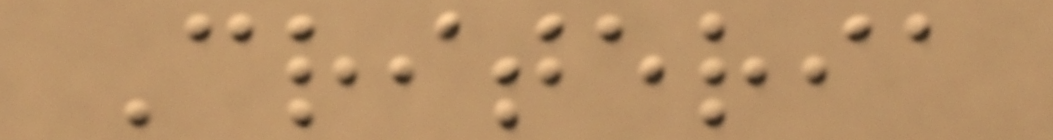Criteria
